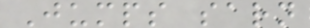Jumps sarn
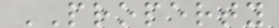PROPERTY
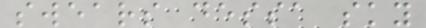swears dessa sky
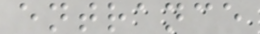entrance
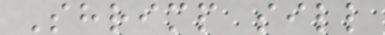Shrimp sill
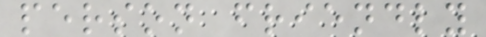person friendly
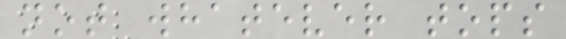not whatever tops
